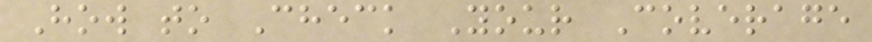How to Check Your Coverage
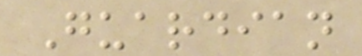Guardian
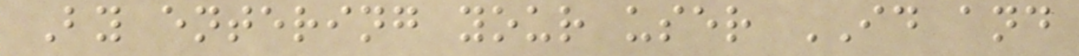By entering your user ID and
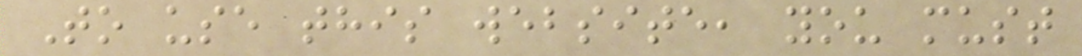To use this website, you must
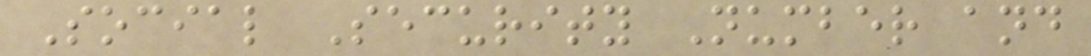Social Security Number and
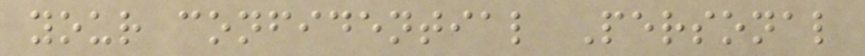your confidential Personal
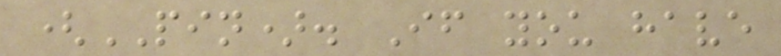(PIN). If you have
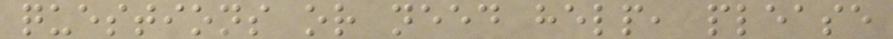questions or need help, please
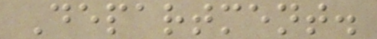Department.
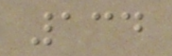134
